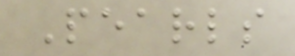Pearls
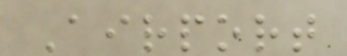Airport
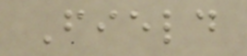Field
